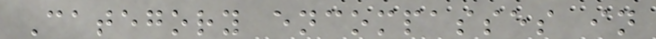Category encompasses in
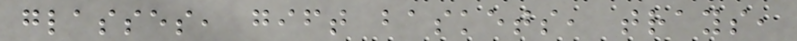glasses, gift baskets, trays,
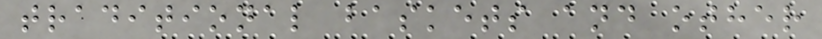traditional baskets and other
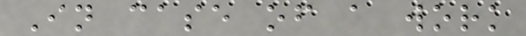In case of a work
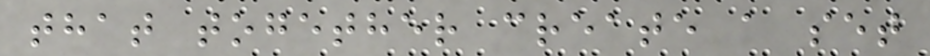that together create a set
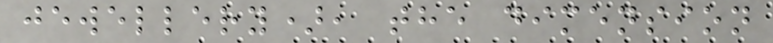jewellery), the dimension
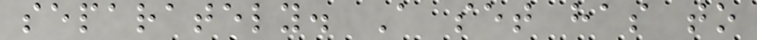separately. A set has to
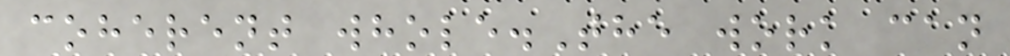coherent whole.The work can
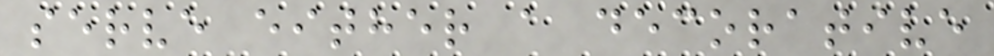serve either a decorative
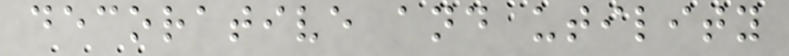decorative and utility
